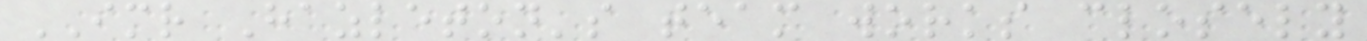IMR Hazleton's team works closely
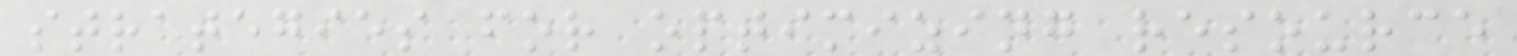strategies for optimizing resource
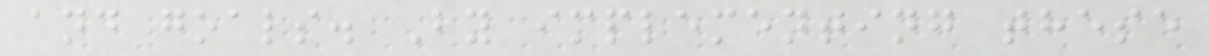and goals. By implementing these
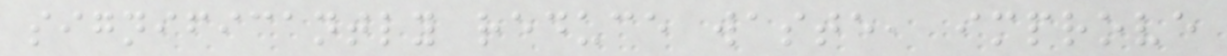significantly reduce waste, improve
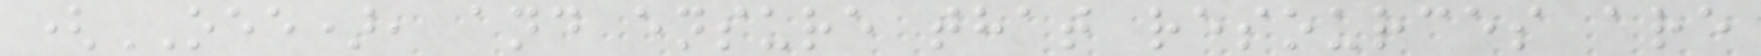(OEE), and ensure that resources are
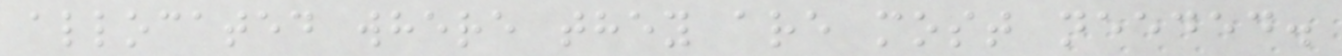allocated where they are most needed.
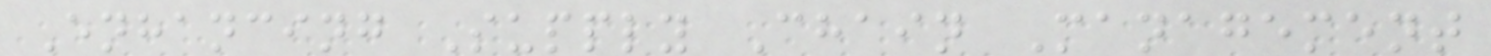Enhancing Supply Chain Management
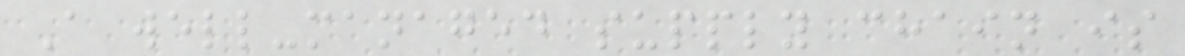A well-managed supply chain is
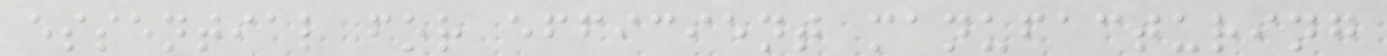essential for efficient manufacturing
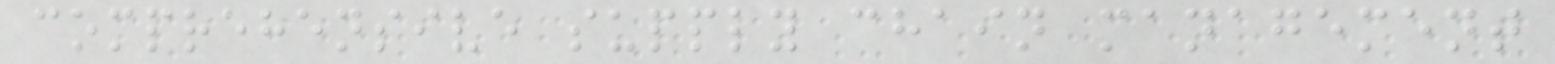comprehensive supply chain management
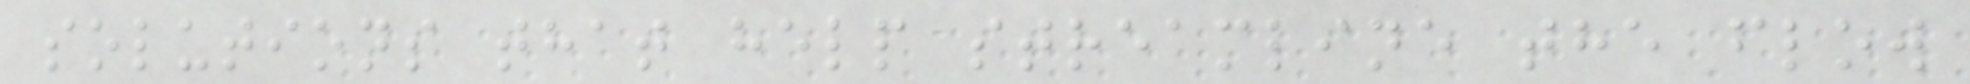solutions that help streamline the flow
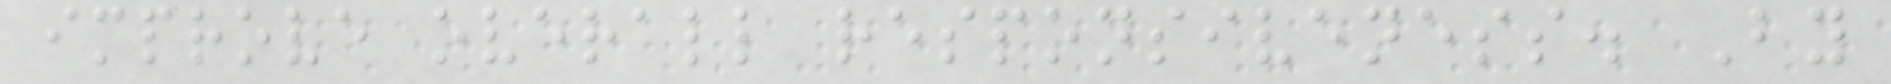improve overall responsiveness. By
